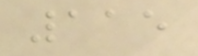115
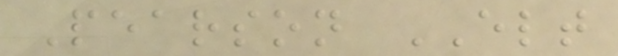Pearson ELT
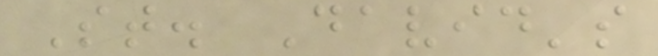St. David's
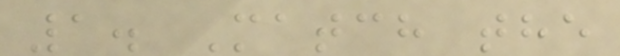1. Match the
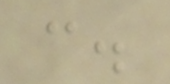c.
